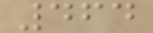464
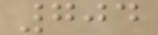704
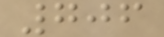706
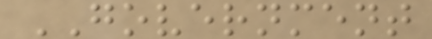GOVERNMENT
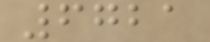6721
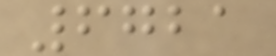6721
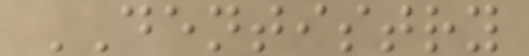DENTISTRY
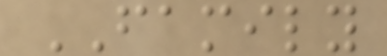FAMILY
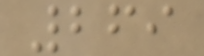269
